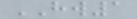HW1
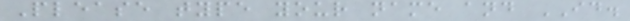Please type your name and ID.
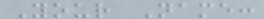Your Name:
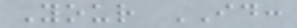Your ID:
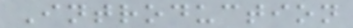Introduction
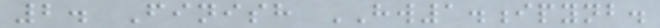2. Finish HW1.ipynb.
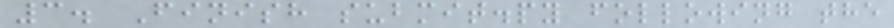3. Finish submit.py following the
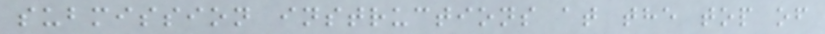submission instructions at the top of
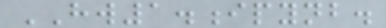HW1.ipynb.
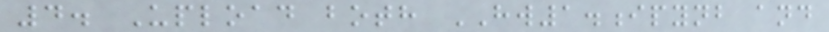4. Upload both HW1.ipynb and
